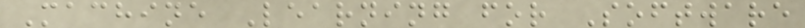Machine Learning for Software
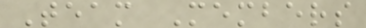Team Members
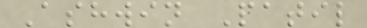Ashwin Patil
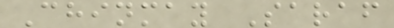Chinmay Saraf
